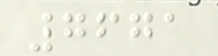7671
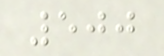500
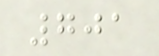701
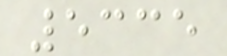5335
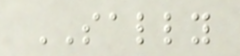SALLY
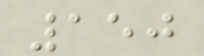150
